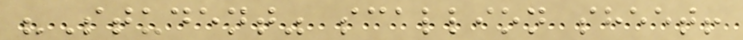"Student" scallion sheet!
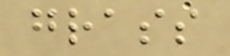grass
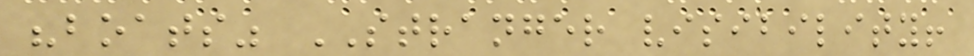"boats" STRANGER visibility!
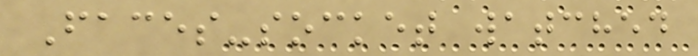Faces-socket watched
